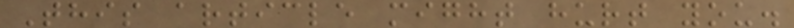This article might hurt you.
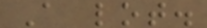A lot.
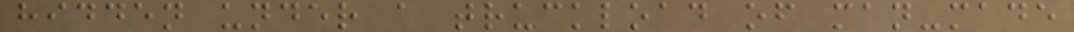hidden under a truckload of man-made
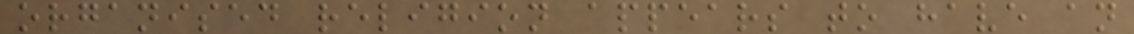organised religion appears to have an
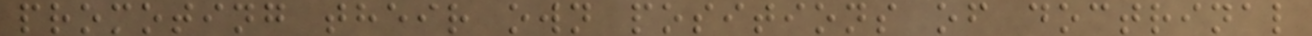promoting their own positions of doctrinal
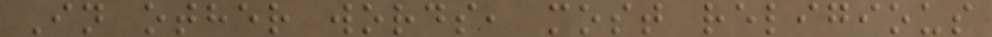In other words, most religious
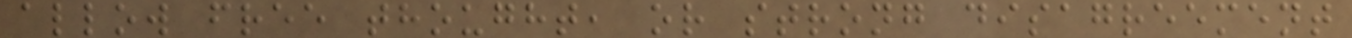allow free thought, or strong disagreement
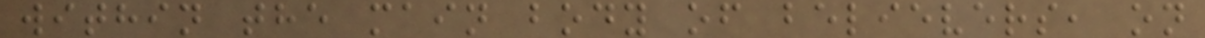within the main body of believers, on
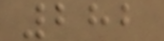282
